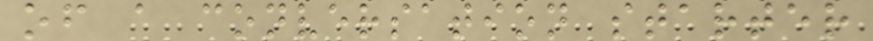of a conversation starter
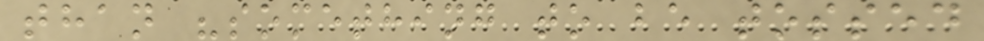than "something to be tossed
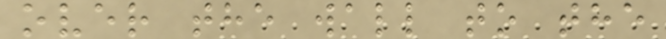over the wall to the
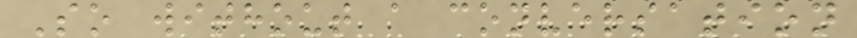So without a conversation
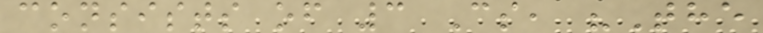consists of 3 Cs, "The
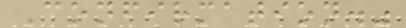Confirmation."
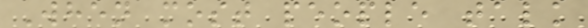When most people talk
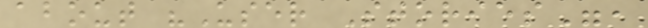about "User Stories",
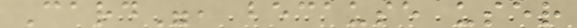Card", because user
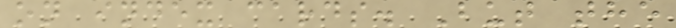on index cards. But the
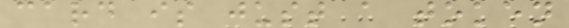card is just a token
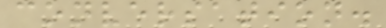conversation.
